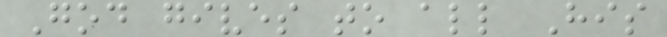God gives to all His
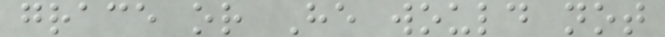grace or He would not
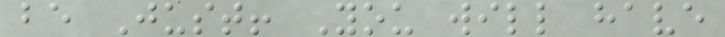be Just! You will have
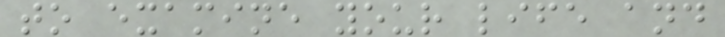to examine your life and
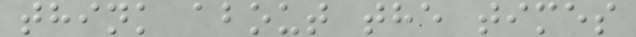think about the times
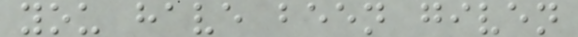you have been given
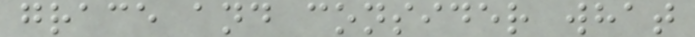grace and consider what
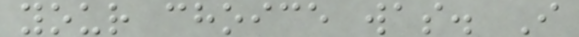your choice was. I
